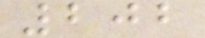202
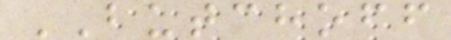BUTCHOFF
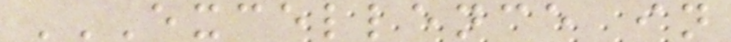EXCELLENCE IN
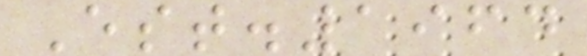Est.1964
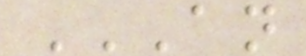AN
